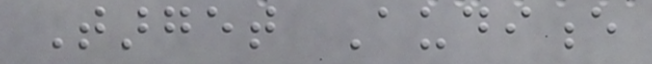Target Audience
